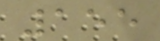155
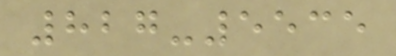827-5535
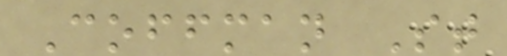Coffman St
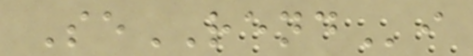SeRENDi
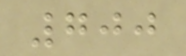700
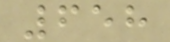658
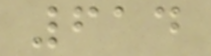614
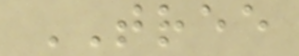TREE
